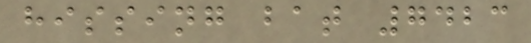hissing bat 7423
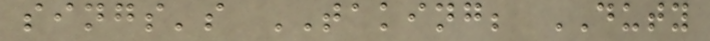sings's TAKING; DUTY
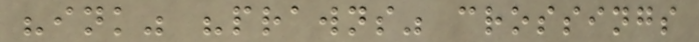"ink" "prawns" crossings
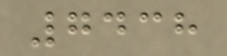7438
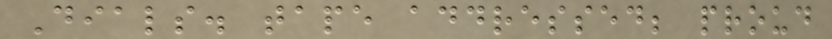Dials. tape addressed; proud
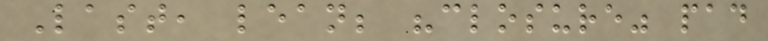Last, lean; "closure" pad
